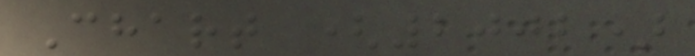Chart (2002)
